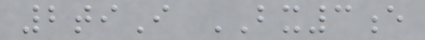2tiI BX3e
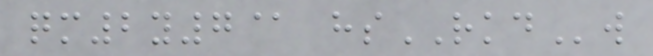qm2y7@ hsRKDw
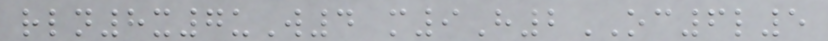rln8x7uW4 m9H2OC6l5
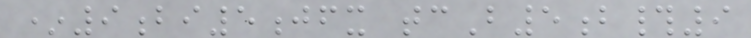*9bi5jfx tcB5b#9
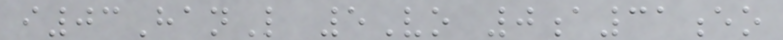i03HanL 5Vo 0a31eo
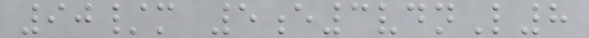90/m 5e3vdnL8
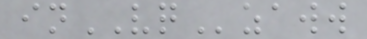inVQzaww
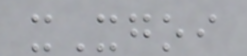xXgoi
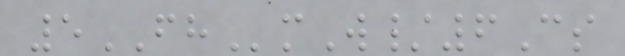5FHmW/6Cs
